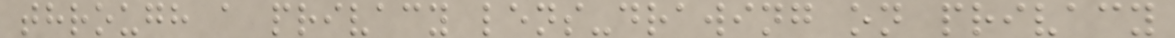through a privacy lens-drawing on privacy
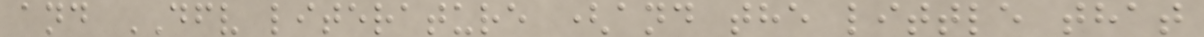and DFV literature (and the little that
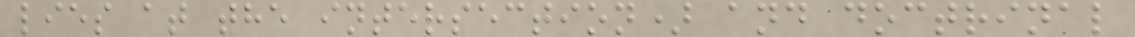lies at the intersection) and doctrinal
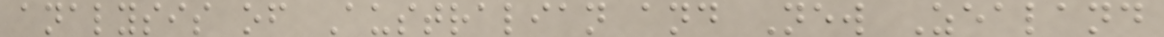analysis of Australian and New Zealand
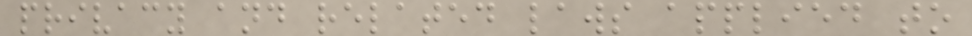privacy and related laws applied to
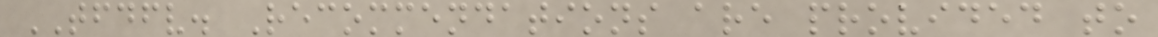TFDFV. Recommendations are provided to
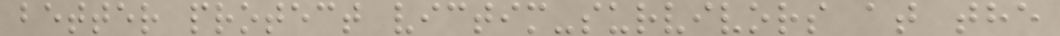better protect victim-survivors at the
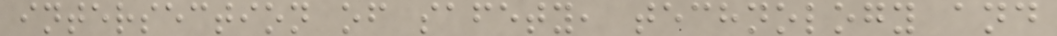intersection of safety, technology and
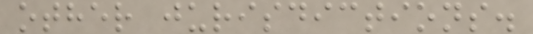other jurisdictions.
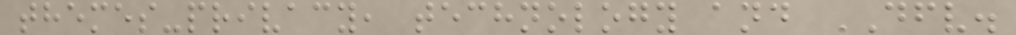themes-privacy, technology and DFV.
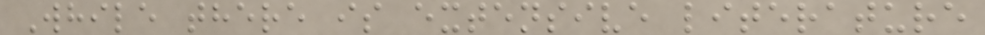While there is extensive literature
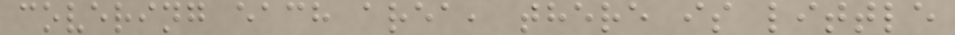covering each area, there is little
